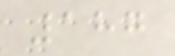187
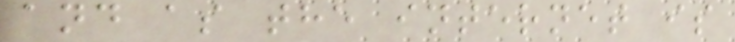and as the internet is
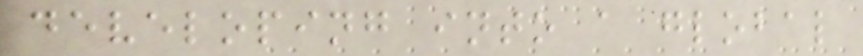developing into a global
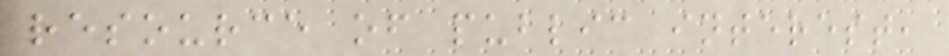resource of public interest,
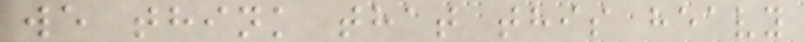we think that this heavy
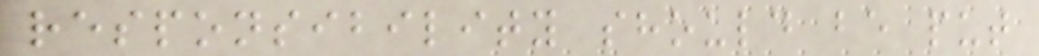responsibility should be put
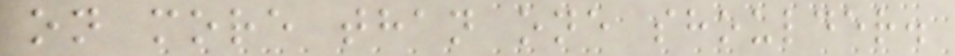on more than one shoulder.
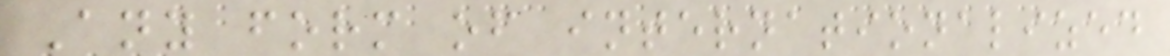Any form of internationalized
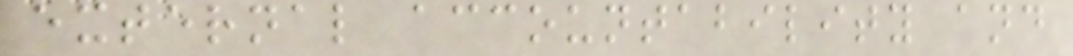external accountability and
